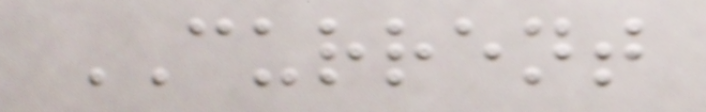CURRENT
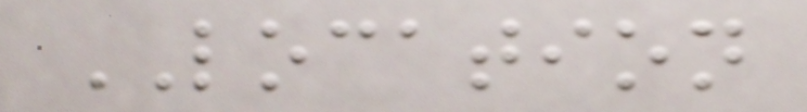LOCATION
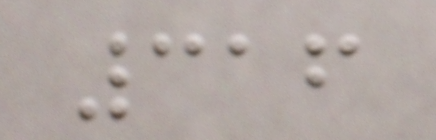316
